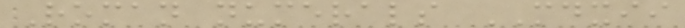Roman numerals MDXII
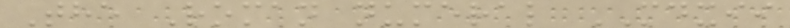The Roman numeral MDXII
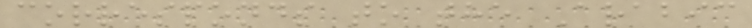corresponds to the Arabic
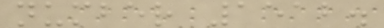number 1512.
